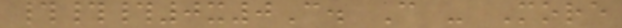###0x0C. C - More
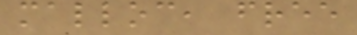malloc, free
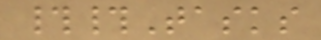##Tasks
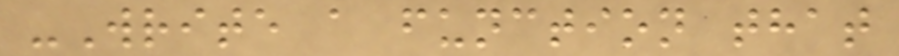-Write a function that
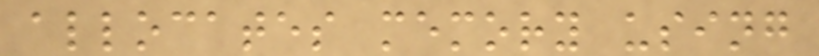allocates memory using
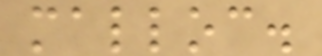malloc.
